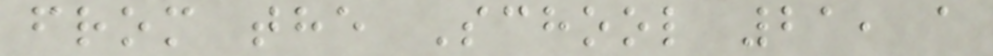from the School 21, a
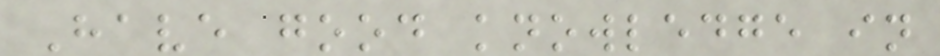Have good knowledge in
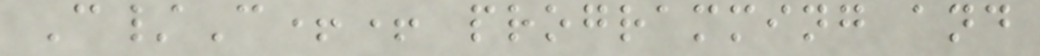C/C++ programming and
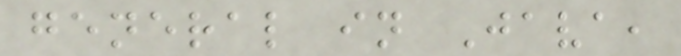general in Java,
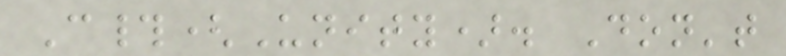C#(Unity). Don't
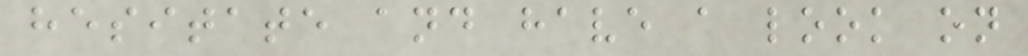hesitate and have a look on
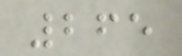265
